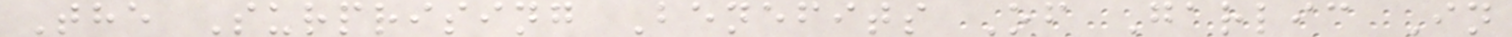The Surprising Benefits Of Garlic In
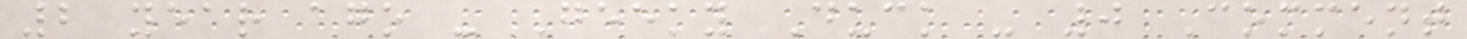2 year ago - Geeky Duck - 0 Comment
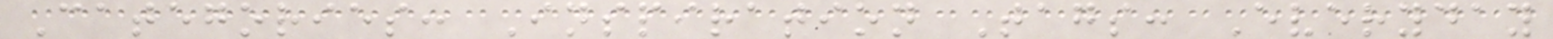Categories: Inspiration Tags: Everyday
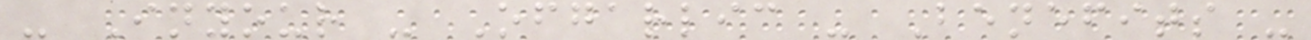- Inyour - Ofgarlic - Benefits -
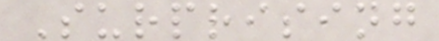Surprising
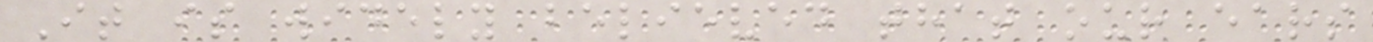It is widely believed that our ears
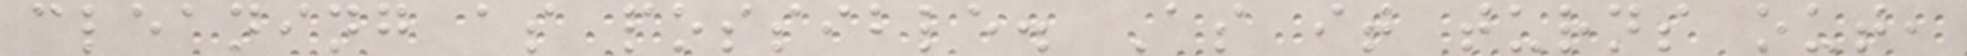cleaning as possible. As it turns out,
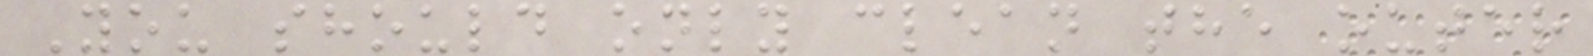You should only clean the outer
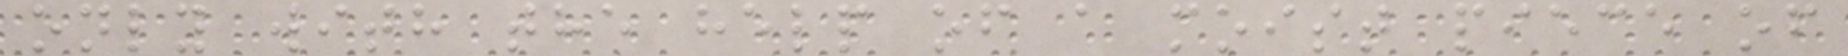only with the help of a moist piece of
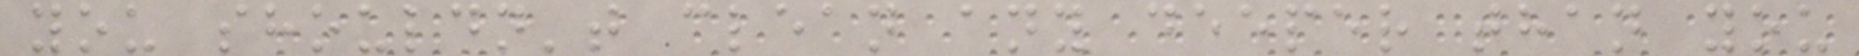you shouldn't clean any deeper than you
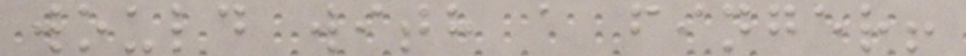would with a finger!
